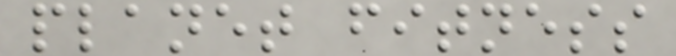planet fitness
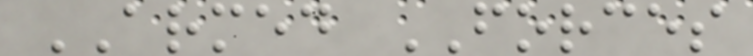ARMED FORCES
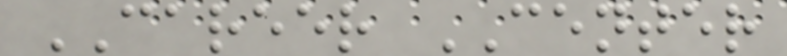CAREER CENTER
